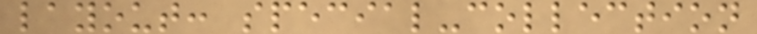layout: special-collection
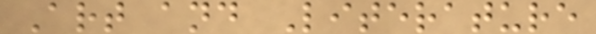Art and Literature
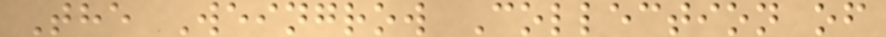The Weingrow Collection of
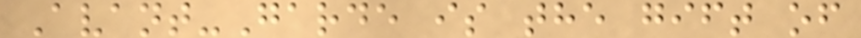Avant-Garde is the gift of
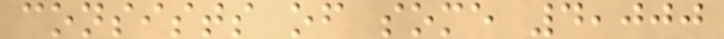consists of some 4,000
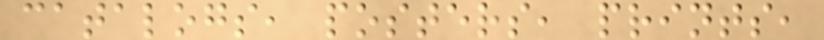catalogs, posters, prints,
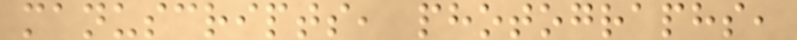manuscripts, photographs,
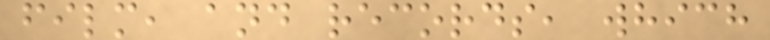film, and records, which
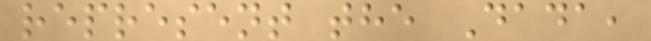represent the Dada,
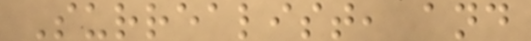Surrealist, and
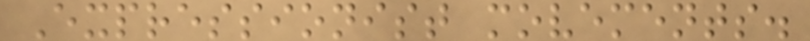Expressionist movements.
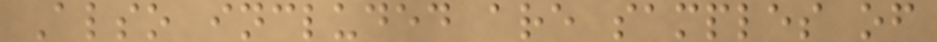Also included are samples of
